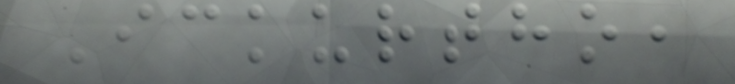Ickurtho,
